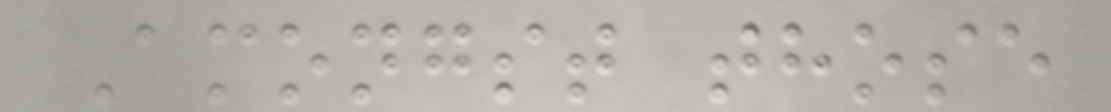Amongst those
